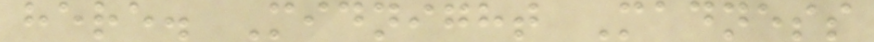here. Midnight Madness
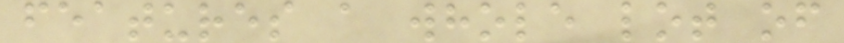features a whole lot of
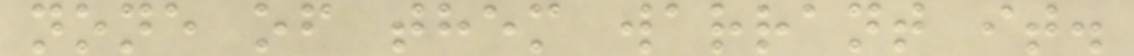none of them warrant it.
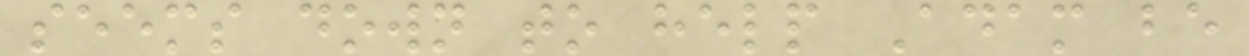seems down to help Adam be
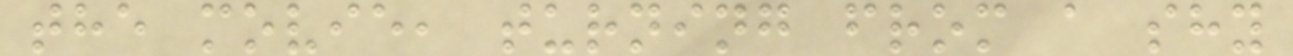the movie, turning from a shy
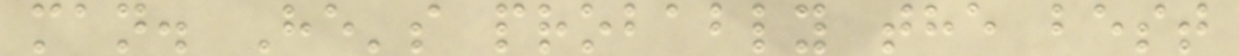man. He's probably the best
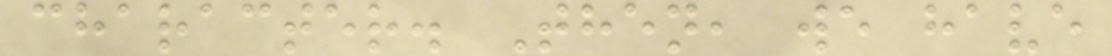character. Then, we have
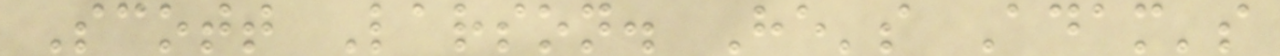Scott Larson. He's Adam's
